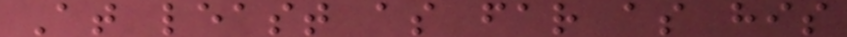At least as far as his
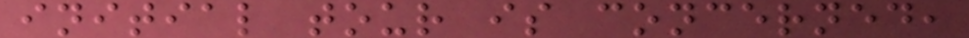initial tour is concerned,
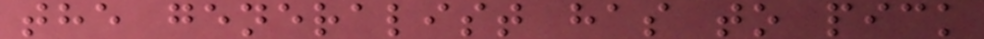the generalist has to pick
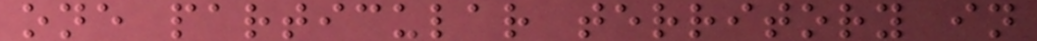one particular territory in
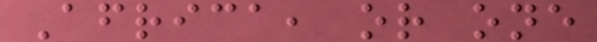Africa, or one
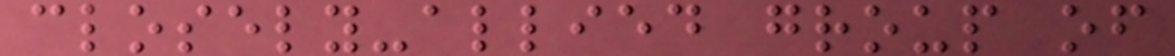closely-allied group of
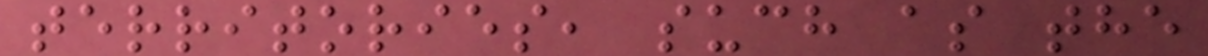territories, such as the
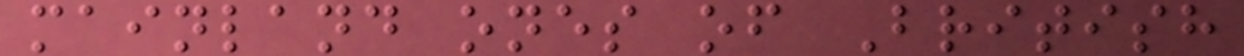mainland ones of British
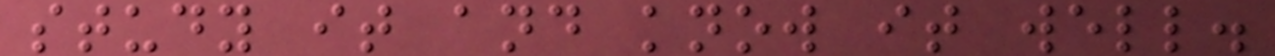study it and know it well.
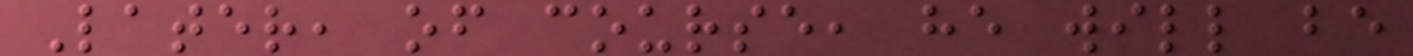Later, of course, he will be
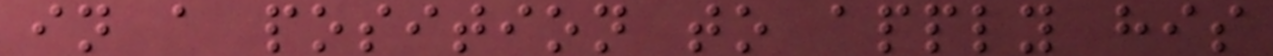in a position to apply his
